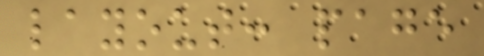layout: page
